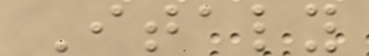Italy
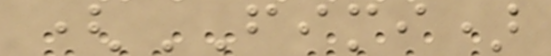(FIMI)
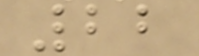22
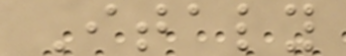Italy
